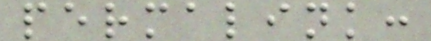permalink:
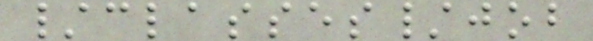/classes/job
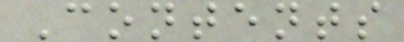Contents
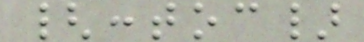{:toc}
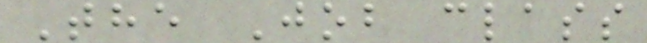The Job class
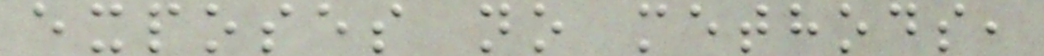exposes no methods,
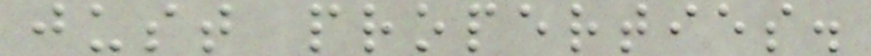just properties.
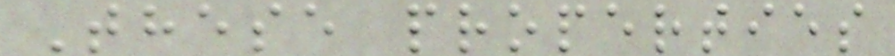These properties
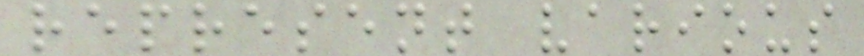represent various
